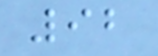92
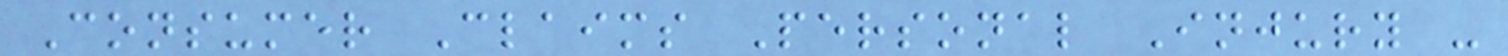Consumer Claims Personal Injury -
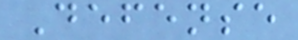Defense
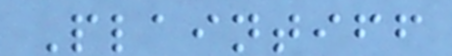Plaintiff
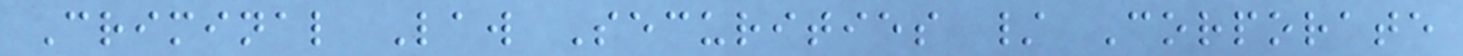Criminal Law Securities / Corporate
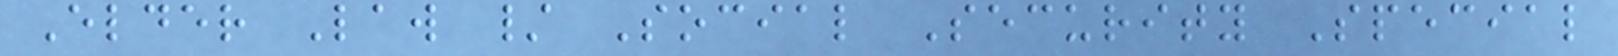Elder Law / Social Security Special
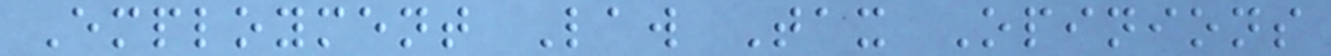Employment Law Tax Opinions
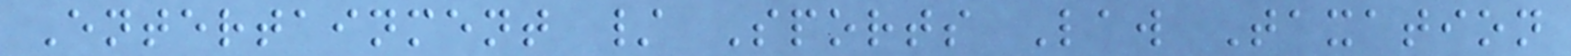Entertainment / Sports Law Taxation
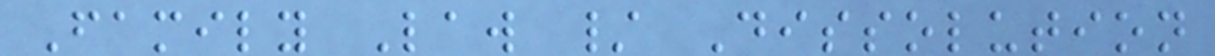Family Law / Dissolution
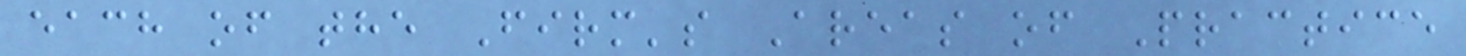each of the Firm's Areas of Practice
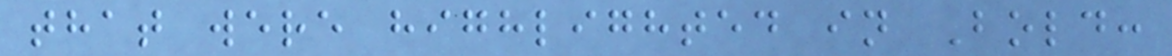that were highlighted in Bold:
